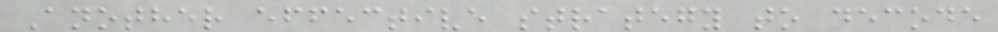Another effective strategy to decode
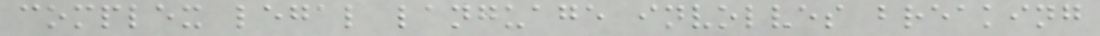complex legal language involves breaking
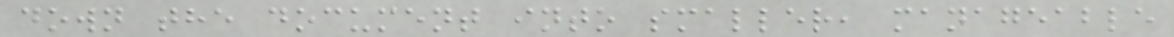down the document into smaller, manageable
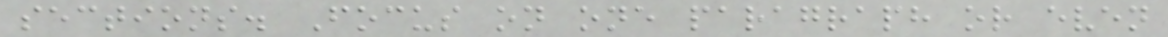sections. Focus on one paragraph or even
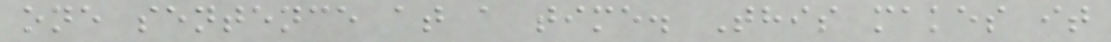one sentence at a time. This makes it
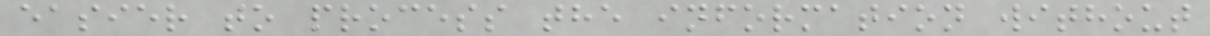easier to process the information without
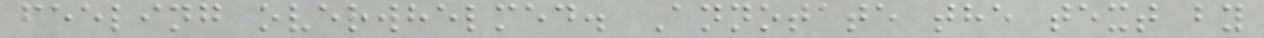feeling overwhelmed. Annotate the text by
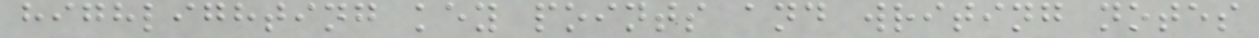highlighting key points and writing notes
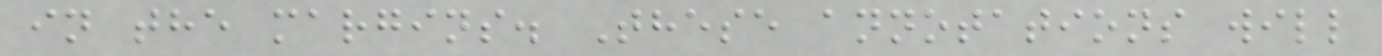in the margins. These annotations will
